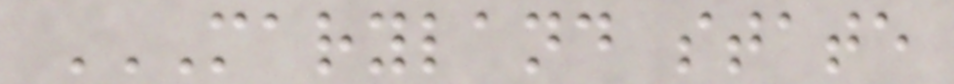MARYLAND STATE
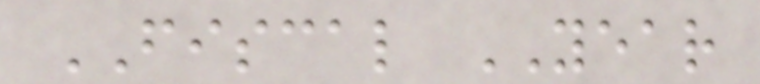FISCAL YEAR
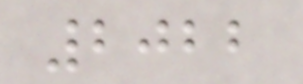2022
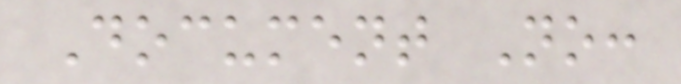Document No:
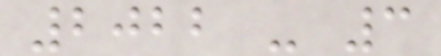2022 - 3
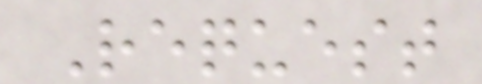Request
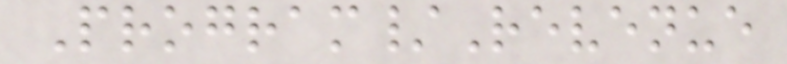Program/Revenue
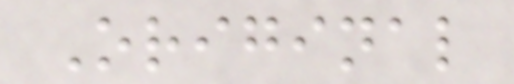Original
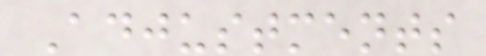Adjustments
